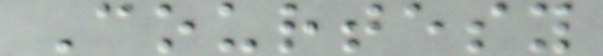Courtesy
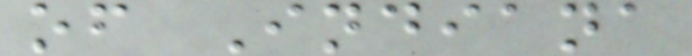of Indiana
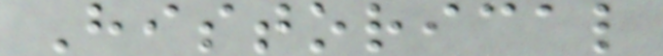Historical
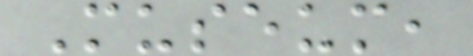Museum,
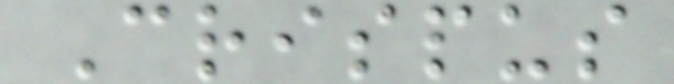Crispus
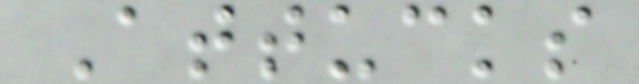Attucks
